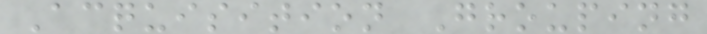Acquisition Grouping
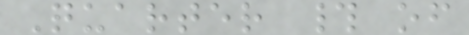Quarter # of
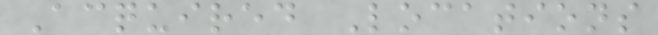Acquired Locations
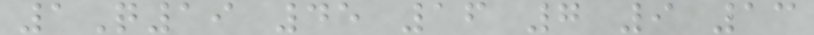1Q19 45 16 7 9 13
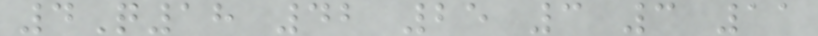4Q18 42 25 3 3 11
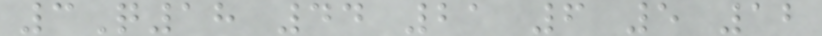3Q18 44 21 6 5 12
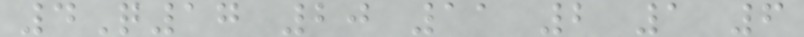4Q17 20 11 2 1 6
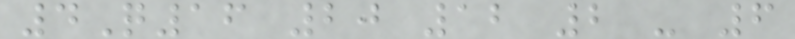4Q16 20 12 2 - 6
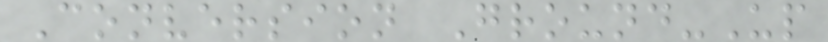Conversion Ground-Up
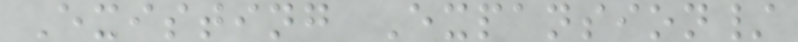Existing Expansion/
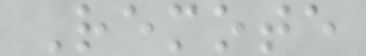Remote
